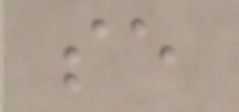se
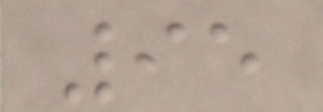95
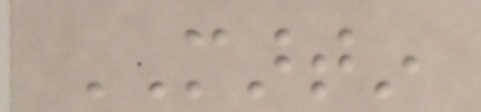MARTIN
